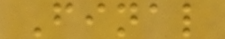Final
